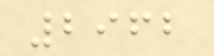2962
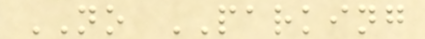NO PARKING
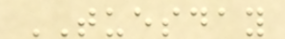TUESDAY
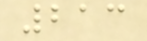213
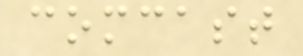comcast
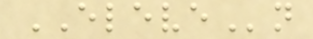ELEVEn
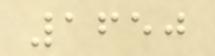1650
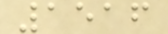1516
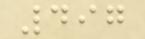497
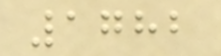1782
